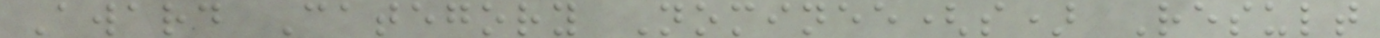Award Category Nominee(s) Result
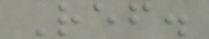Ref.
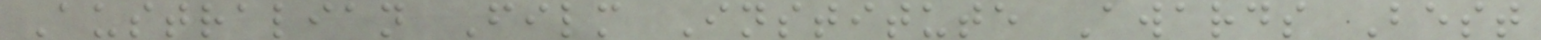Australian Film Institute Awards Best
